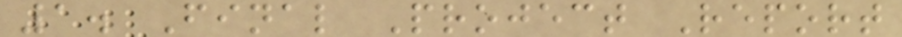1. Final Project Report
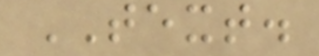TEXT.
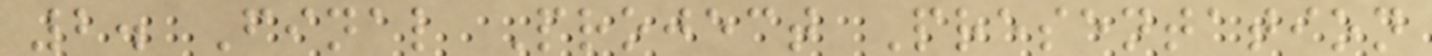2. Final Project Presentation
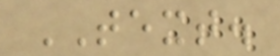TEXT.
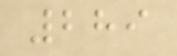289
